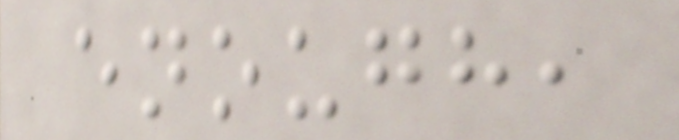enough,
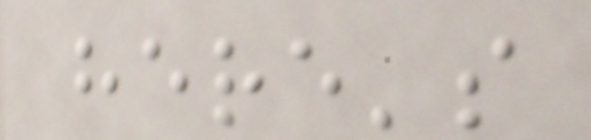here's
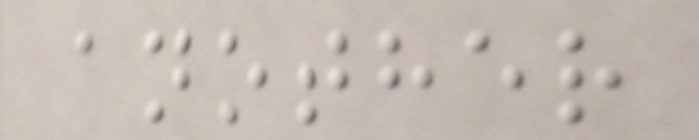another
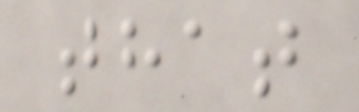that
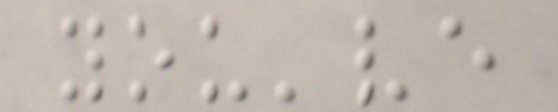you've
